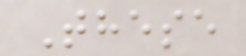These
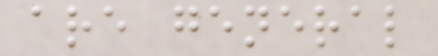are general
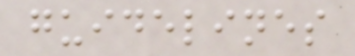guidelines
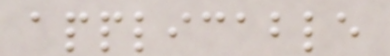applicable
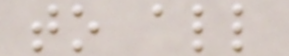to all
